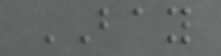BAY
